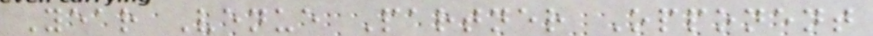Year Venue Partner Opponent
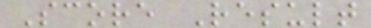Score Result
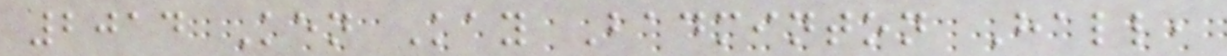2014 Ken Kay Badminton Hall,
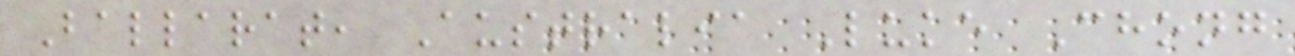Ballarat, Australia Luke Chong
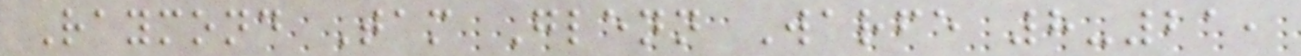Raymond Tam Glenn Warfe 8-21,
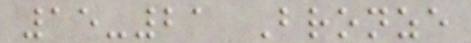15-21 Bronze
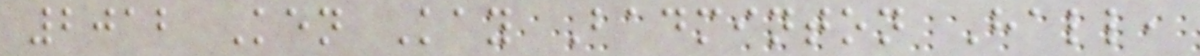2012 Ken Kay Badminton Hall,
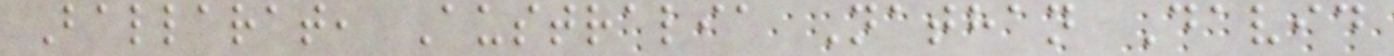Ballarat, Australia Nathan David
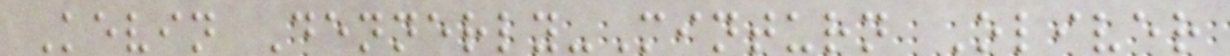Kevin Dennerly-Minturn Oliver
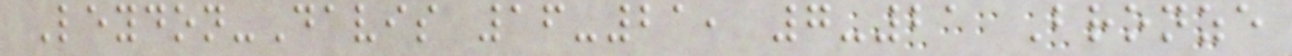Leydon-Davis 16-21, 7-21 Bronze
